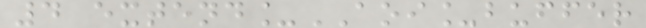4 extend_AOI_buffer
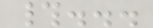#...
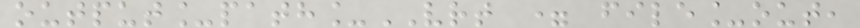output_path_VRT = file_out,
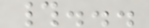#...
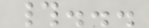#...
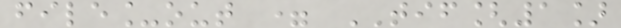file_out = TIF[1]
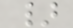}
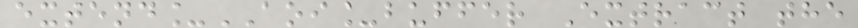extend_AOI_buffer Extract the
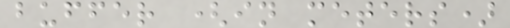buffer (in meters)
